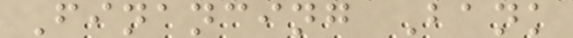Financing Bank
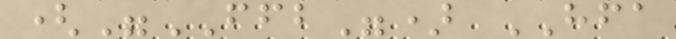("FFB") HFA
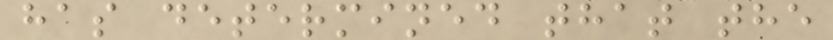has determined that the
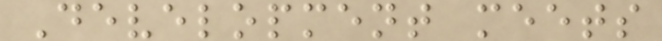Development meets
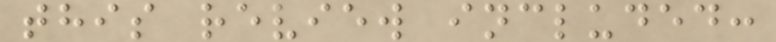this review included:
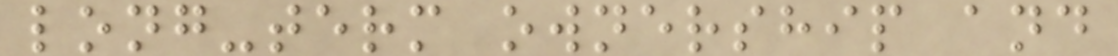long-term ownership and
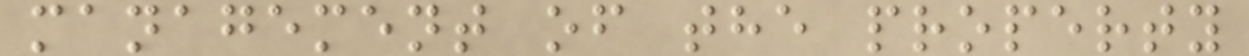management of the property
